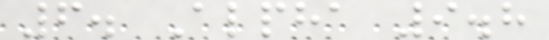6. Alpha 9.8
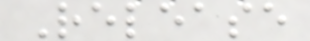Release
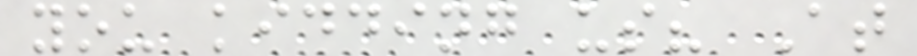you kidding us? At
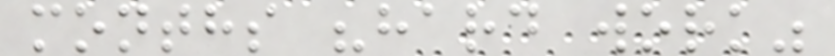months "hard work"
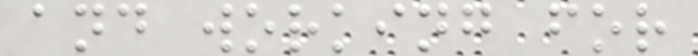and working for
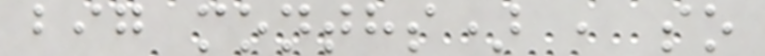big months) , so
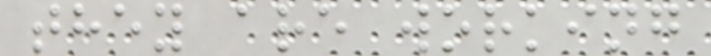they are working
